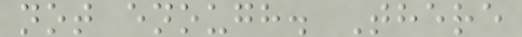not enough. There
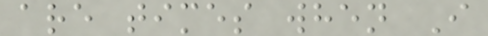are times when I
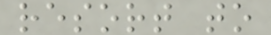resort to
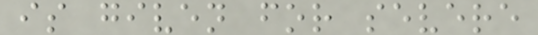is given for severe
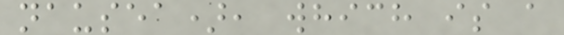nausea), which is a
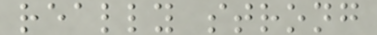really strong
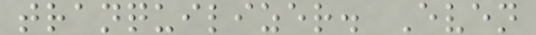tranquilizer. Even
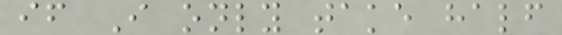if I only take half
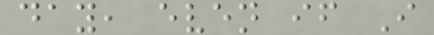day, even if I
